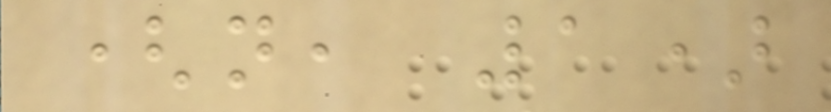(n, 1)
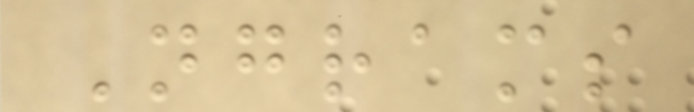Ngrams
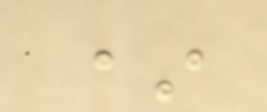*
